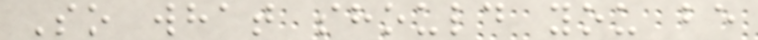So what should you be
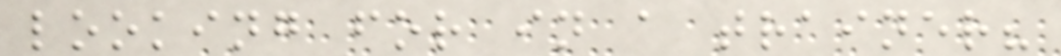looking for in a trainer?
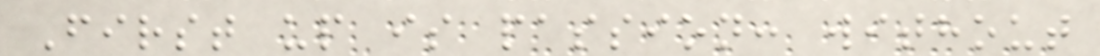First up is passion: without
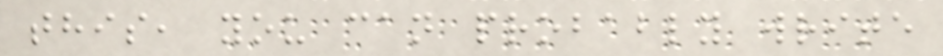this, you can probably write
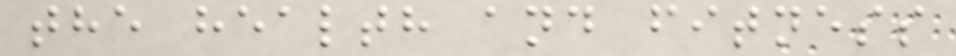the health and fitness
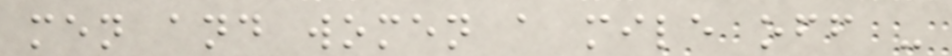men and women a mile off -
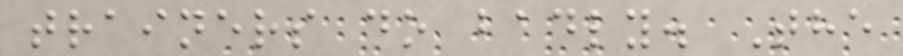trainers do badly. The
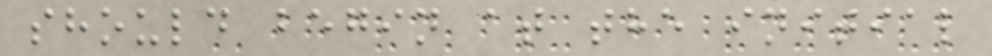should begin at the initial
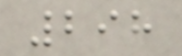298
